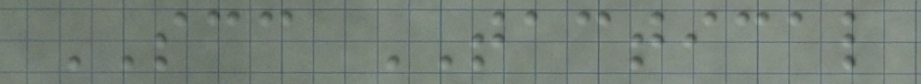SCC TACTICAL
